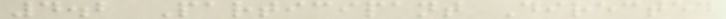4.2 Participant Directed
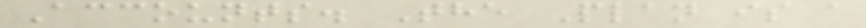Accounts. The Plan is a
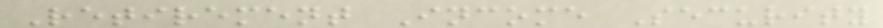Retirement Income Security
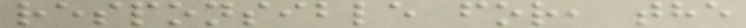responsible for, the
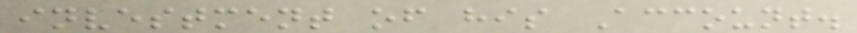investment of his Account.
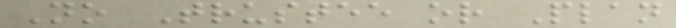No Trustee or Plan
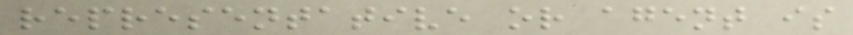representative or agent is
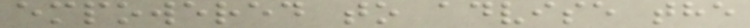empowered to advise the
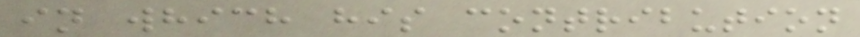in which his contribution
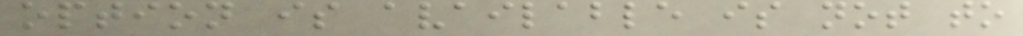option is available is not to
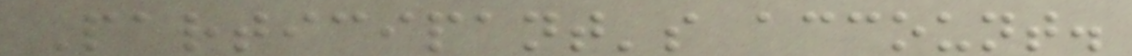Participant's account.
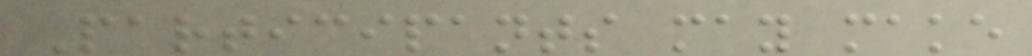Participants may make
